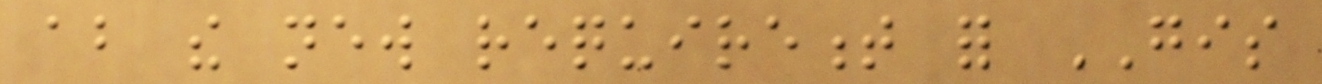about the new requirement for GIS
